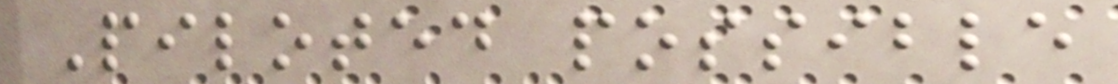Piloted possible
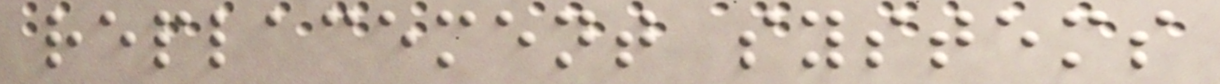replacement systems
